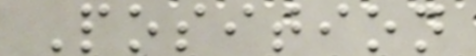Position
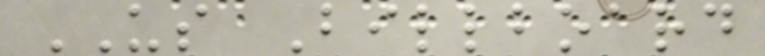US Billboard
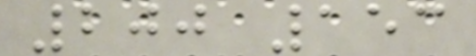200 153
